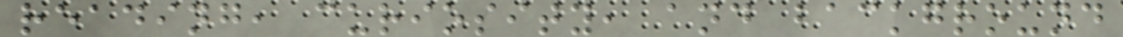reading, curiosity, and background
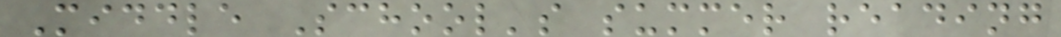Middle School's summer reading
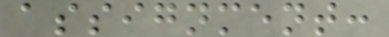assignment:
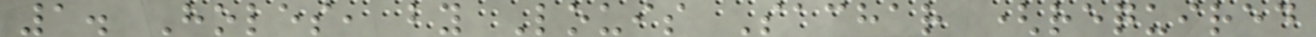1. Holes, by Louis Sachar (required
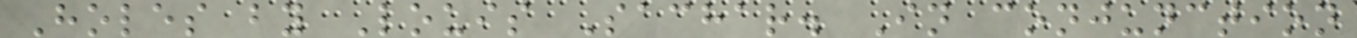Holes by Louis Sachar. In conjunction
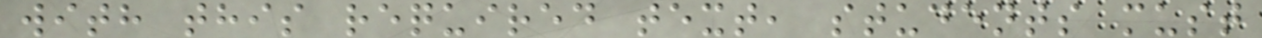with this required text, students must
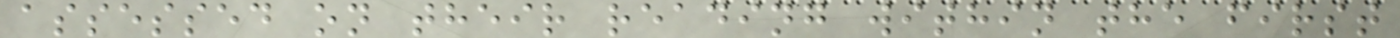assessed on their reading within the first
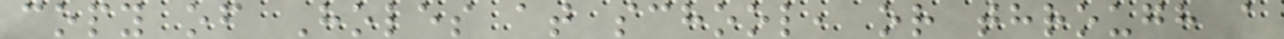copy of Holes at school, or through a
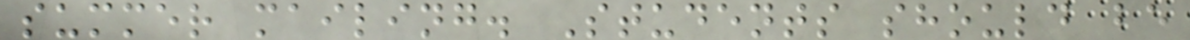summer mailing. Students should be
